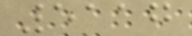5117
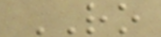RO
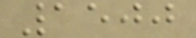1500
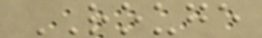ROUGE
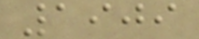1909
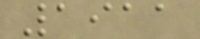1911
